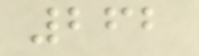262
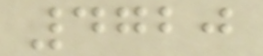4720
